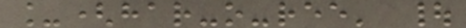_(har-o-ree' |
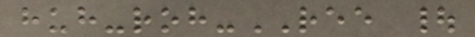huh-roh-REE |
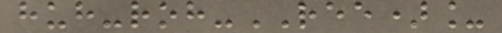huh-roh-REE)_
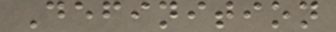Definition
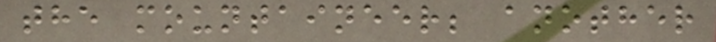the mountaineer; another
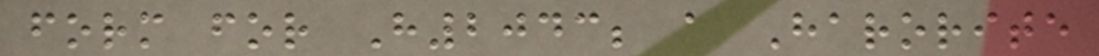form for H2043; a Harorite
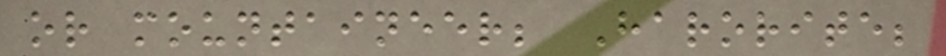or mountaineer; Harorite;
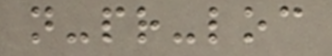n-pr-loc
